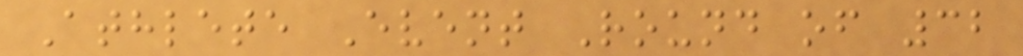Athlete Event Round of 32
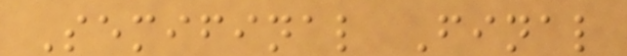Semifinal Final
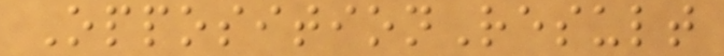OppositionResult
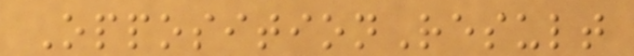OppositionResult
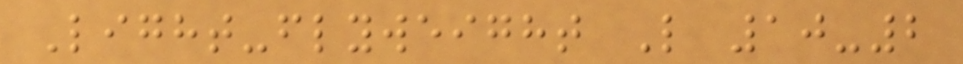Light-flyweight L 10-2
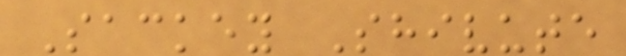Sackey Shivute
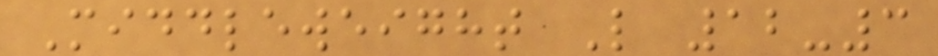Middleweight L 12-3
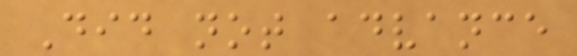Did not advance
